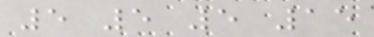5 5 5 15
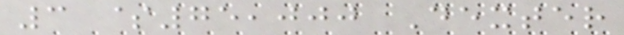3 $75,000 Dexter
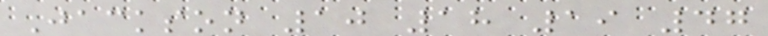Jackson 10 18 19 47
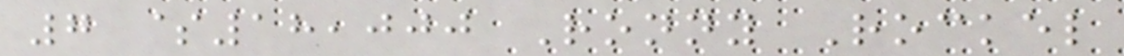7 $18,000 Ronny Rockel
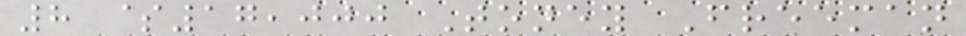8 $17,000 Toney Freeman
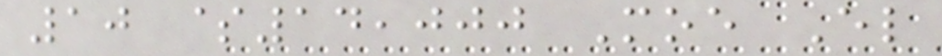10 $14,000 Moe El
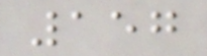157
